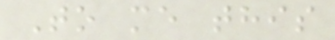To me this
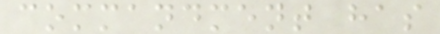commandment has
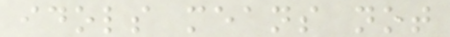idols means not
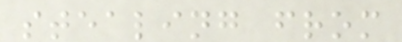stealing from
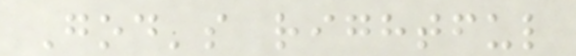God's rightful
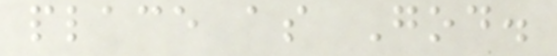place as God.
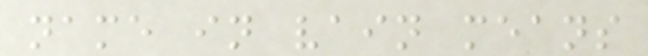name in vain means
